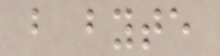b byte
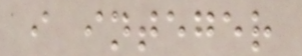i integer
